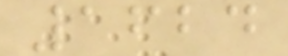1624
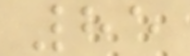85
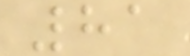81
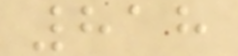818
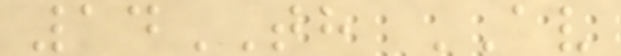14TH AV
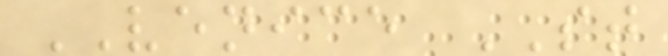VENICE ST
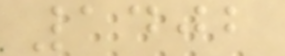1402
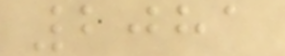2081
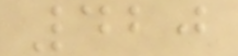420
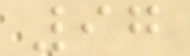97
